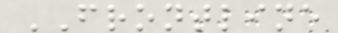FRONTLINE
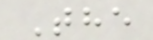The
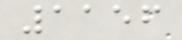1156
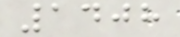1408
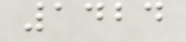1424
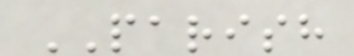PARISH
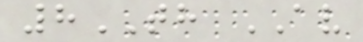8TH AV
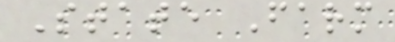State Farm
